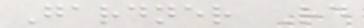Gardner Rd
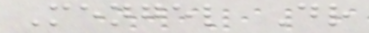Mengel Dr
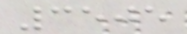3505
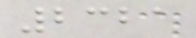2321
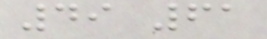49 61
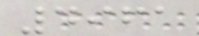4961
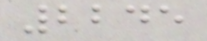2245
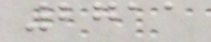2711
